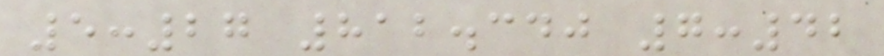5:27 812.340 7:42
